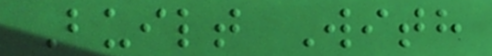Built With
